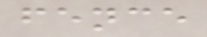fence
